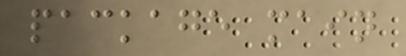package main
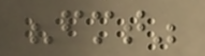"fmt"
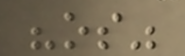"os"
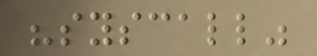"syscall"
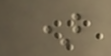)
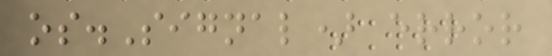os.Signal) error
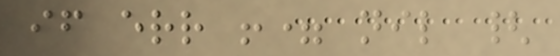if err != nil {
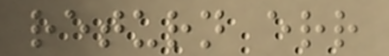return err
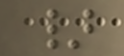}
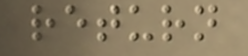return
